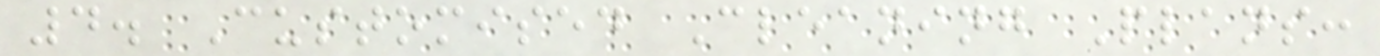4. Customised Cleaning Plans:
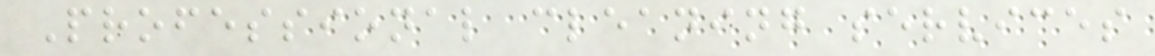Professional cleaning services
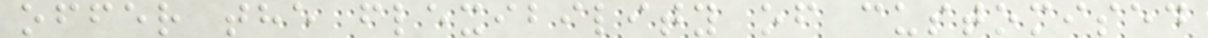offer the flexibility of customised
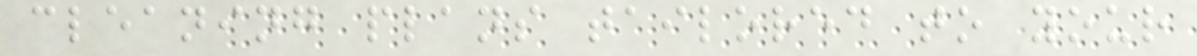cleaning plans tailored to your
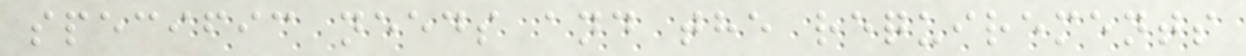specific needs and the requirements
